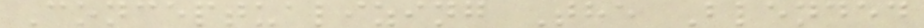Conceptualizing The Blended
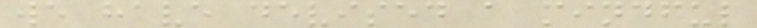we have devised a mindful
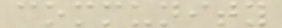community
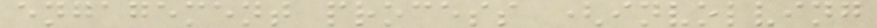engagement process (involving
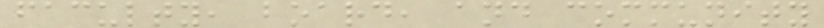faculty, board, and community
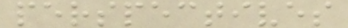perspectives
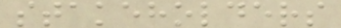stakeholders
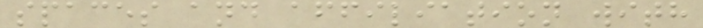spaces and affiliation with
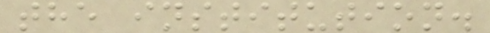the institution.
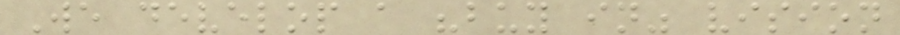We develop a "buy in" vision
